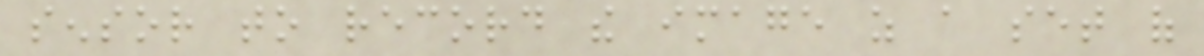sensor to record the image as a set of
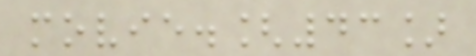movie.[43]
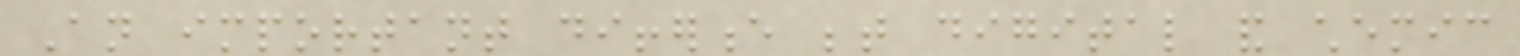An important difference between digital and chemic
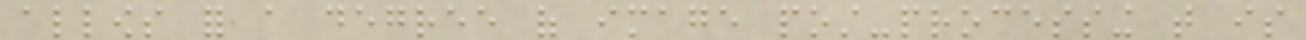allows for a degree of image post-processing that is
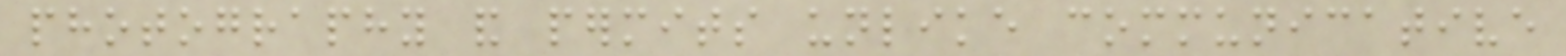photography and permits unlike communicative
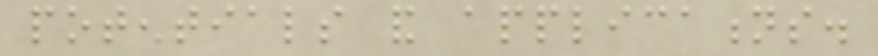potentials and applications.
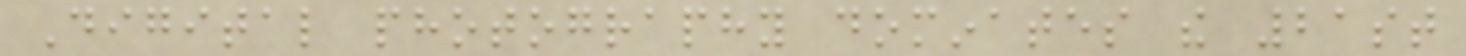Digital photography dominates the 21st
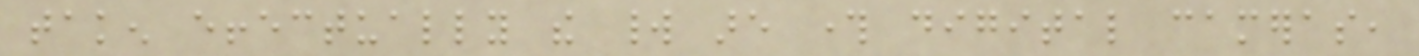taken effectually the world are through digital cameras,
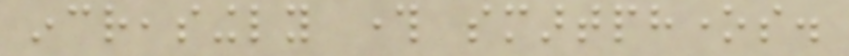increasingly through smartphones.
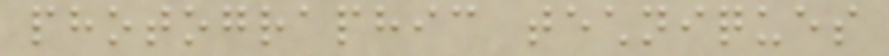photographic techniques
